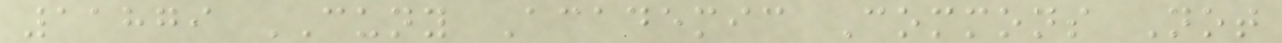11879 CUNY Academic Commons Not
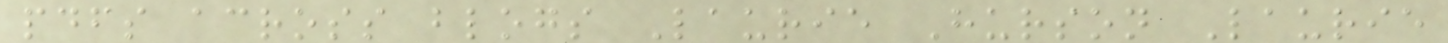pdfs across blogs Laurie Hurson Laurie
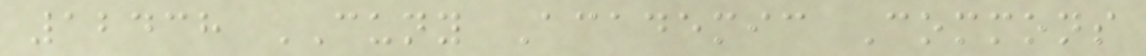12438 CUNY Academic Commons
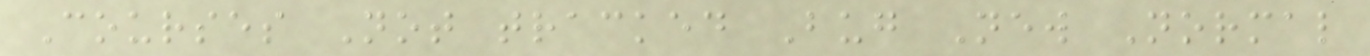Courses Not tracked Bug New Normal
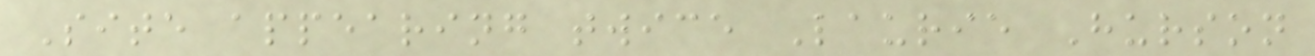Site appearing twice Laurie Hurson
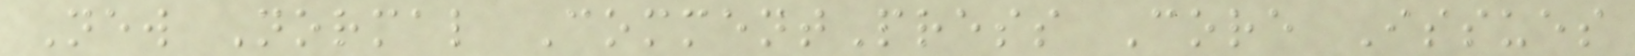New Normal CommentPress Core Issues
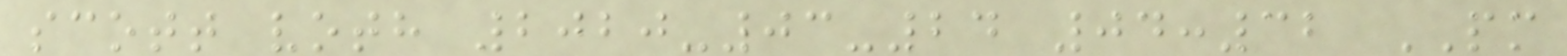scott voth 2020-03-24 04:32 PM
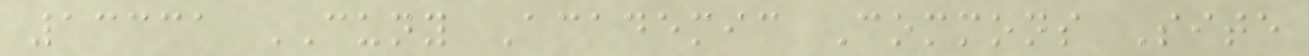13331 CUNY Academic Commons Site
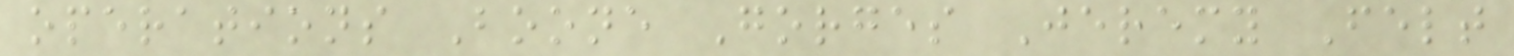operations Boone Gorges Jeremy Felt
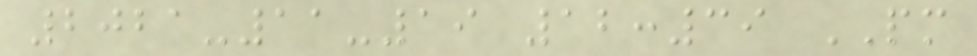2021-11-19 12:39 PM
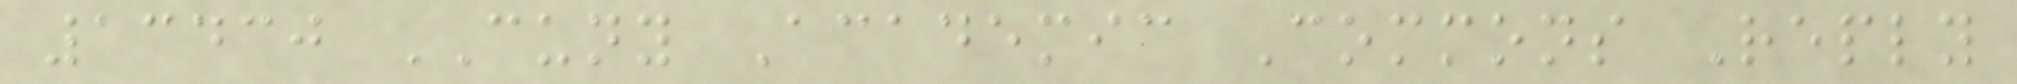13430 CUNY Academic Commons Reply
